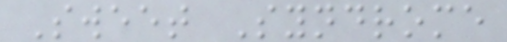Sweet Syndrome
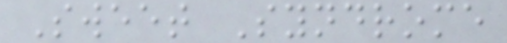Sweet Syndrome
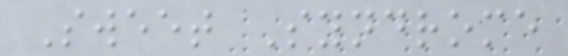Sweet Syndrome
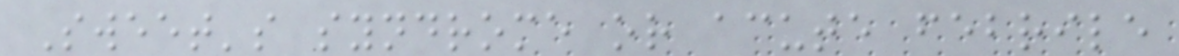Sweet's syndrome or acute febrile
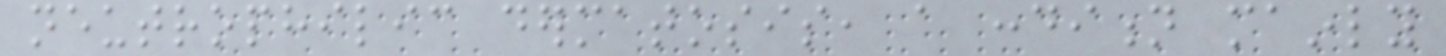neutrophilic dermatosis, a condition mainly
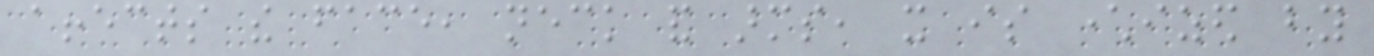affects the face, neck and arms, it is characterized by
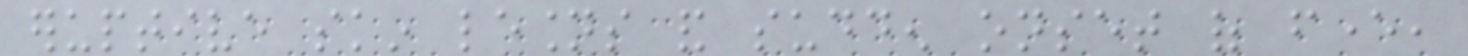eruptive skin lesions and sudden onset of fever,
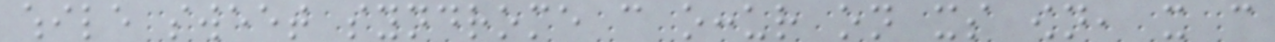while sweet syndrome can occur on its own, it can
